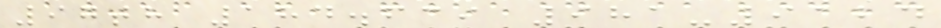97th 184.639 981-9124
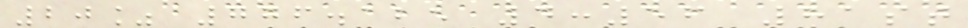20% 776.125 4:56 81st
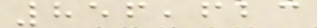856,623
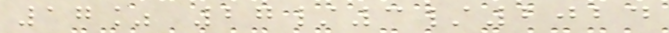17% 27/3/2024
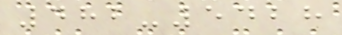482-5428
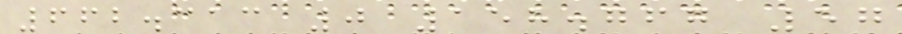662.313 0 158.767 57
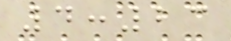4:23
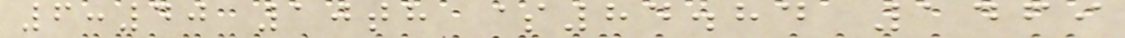6:40 10th $84.84 1469
